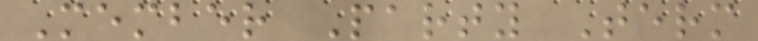Member Party Term
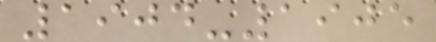1904-1905
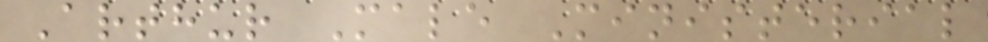Arthur Male Ministerial
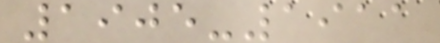1905-1911
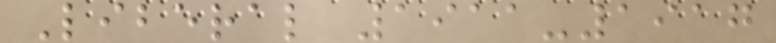Liberal 1911-1917
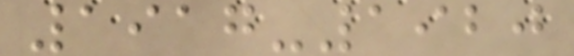1917-1920
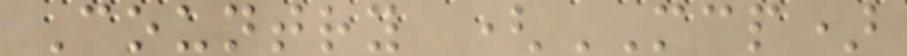Country (MCP)
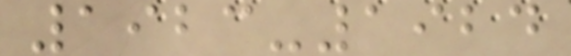1923-1924
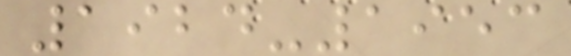1924-1953
